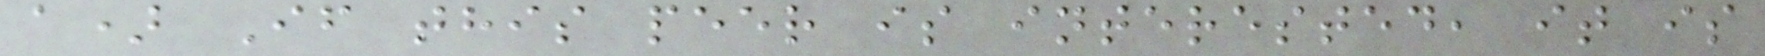a) If this peer is interested, it is
